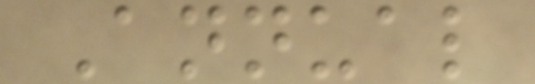Annual
